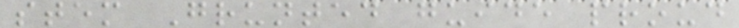stem Grunted guide proud
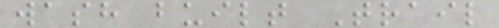wash built Trail
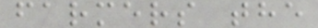farmers the
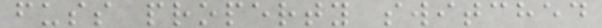fuss property switched
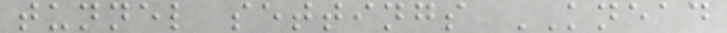tunnel settings KNEAD
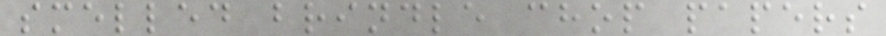smelled brindle chop papers
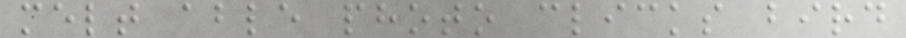melt able photo clicks bird
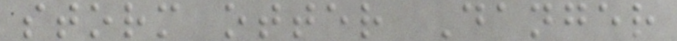storm otter Danger
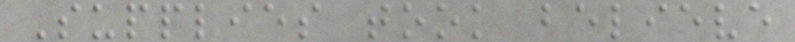Supplies took believe
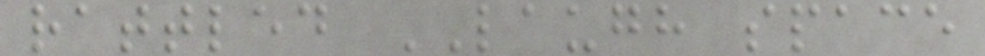rattled LAUGH space
